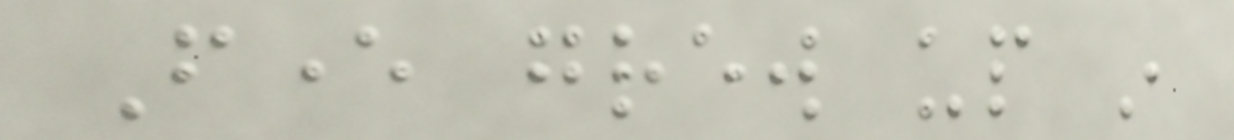Fever grew up in
